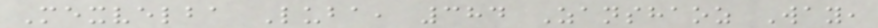Mexvelba Luba, 384 Zanshaoz Way,
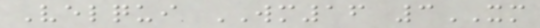Velqui WM16 3XM
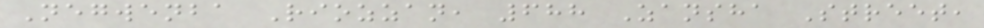Negwenba Riozzan, 688 Zansha Street,
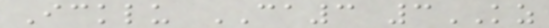Icklu CA3 3KZ
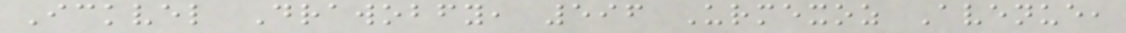Ickvel Drawobfy, 596 Urmexoz Avenue,
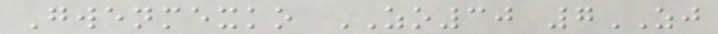Gwenmexko ZO30 7ZJ
